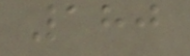180
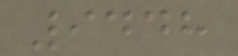9448
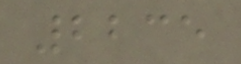2235
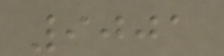9001
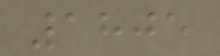1805
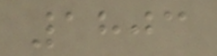1803
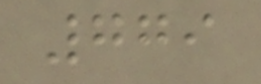779
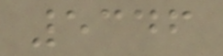5346
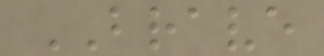BRAVE
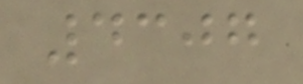4307
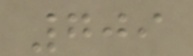709
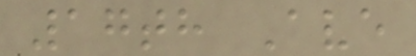17th Ave
